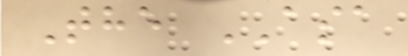The ASA
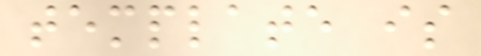template is
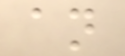an
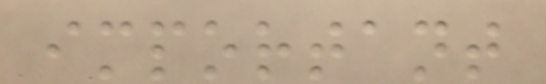important
